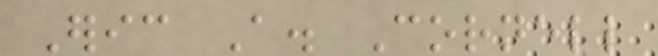Eric A. Cornell
